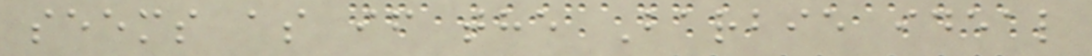seems as if the Barbie ideal
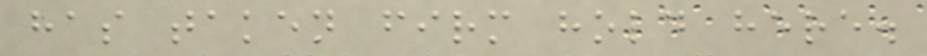has taken firm hold here.
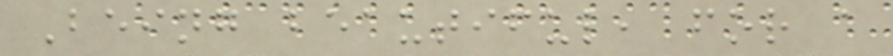Being beautiful, for a
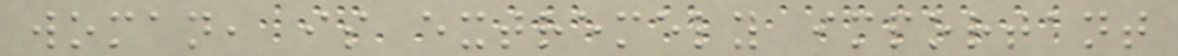woman, is extremely important
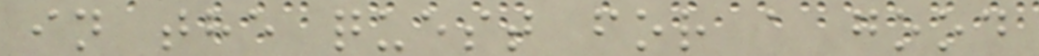in the quest for a good
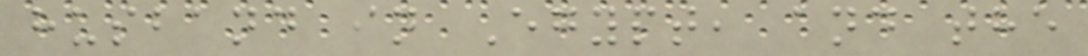husband in Egypt, and the
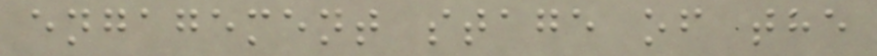engagement stage of the
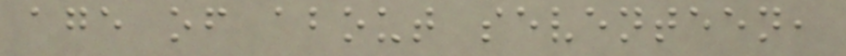age of about seventeen,
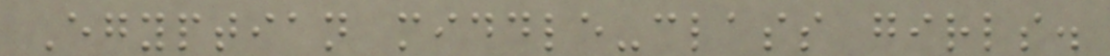Egyptian middle-class girls.
